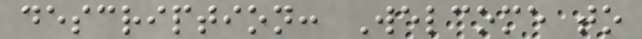description: Welcome to
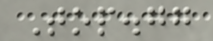Top.gg
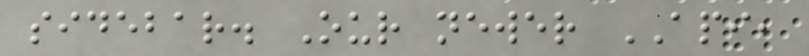sidebar. Our newer API,
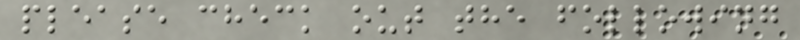please check out the following
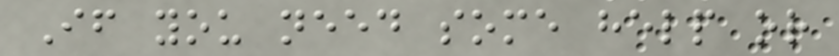If you need some help or
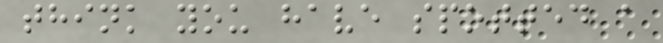think you have spotted a
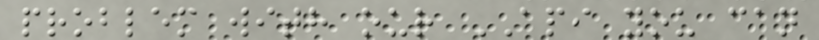problem with our API you can
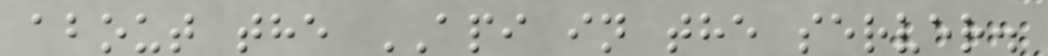about the API in the server.
